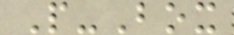P-Box
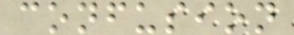confusion
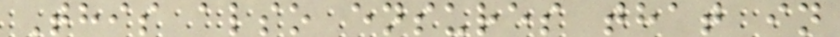This also ensures that in
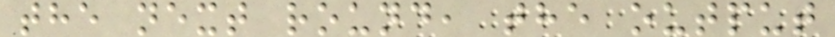the next round, the output
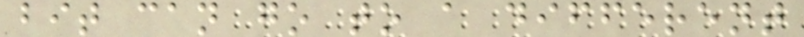bit can go to a different
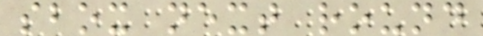sbox next round
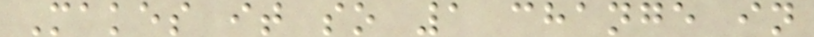Makes it so 1 change in
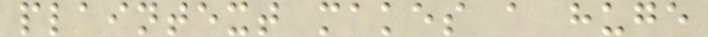plaintext makes a huge
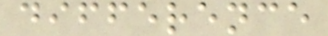difference
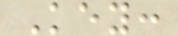Key:
